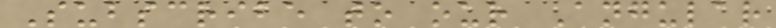Subscribe to our Angular
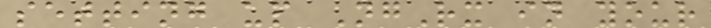setting up NgRx in your
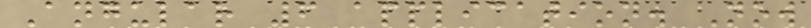Angular 6 application. Now
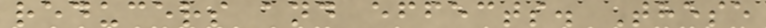reducers and effects. These
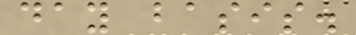day basis.
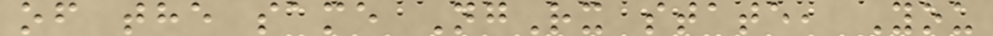of the same NgRx state, You
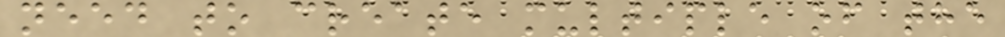need to create multiple of the
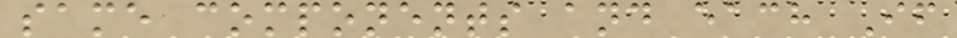same components and each If
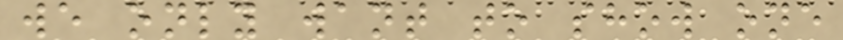we only want to show one
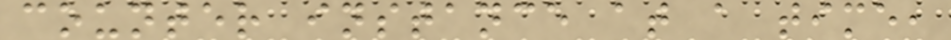counter instance at a time,
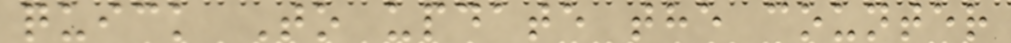quick To update the counter
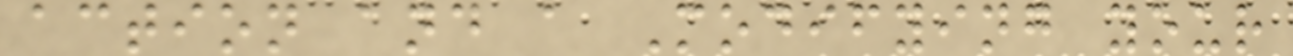action and a Modifying your
